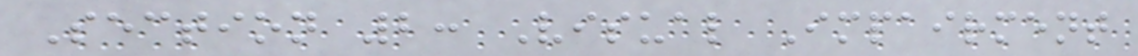Section 2: Visual Impairment
